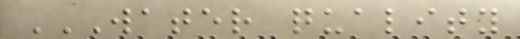WATER QUALITY
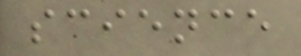science
